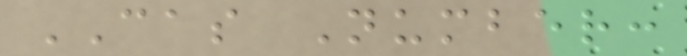CAS Number:
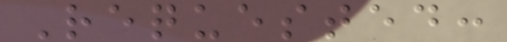Requested:
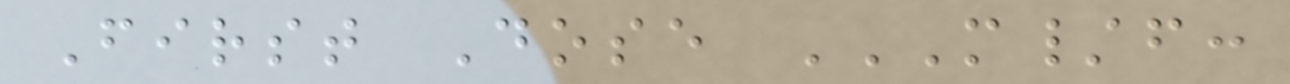First Dose M/F:
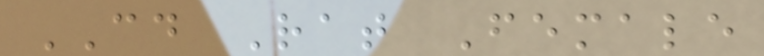CD Rat Female
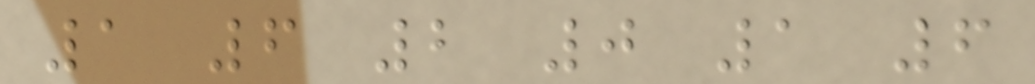1 6 2 0 1 6
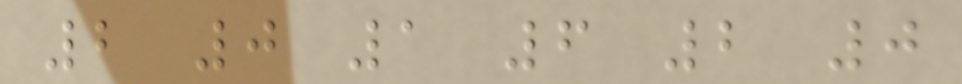2 0 1 6 2 0
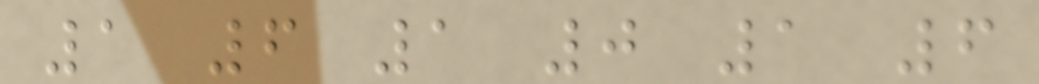1 6 1 0 1 6
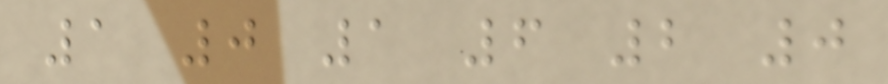1 0 1 6 2 0
